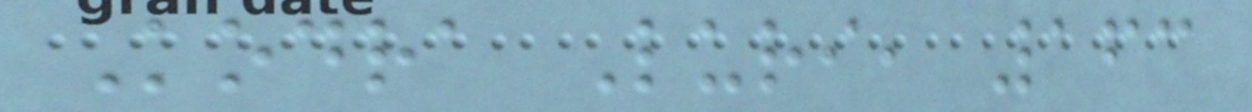Kodra Luri, 163
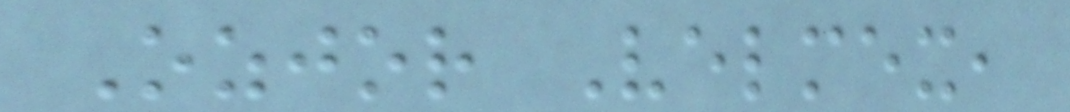Ozjor Velmex,
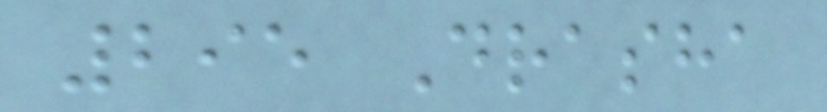295 Drasha
